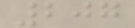207
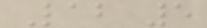Lab 5
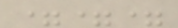===
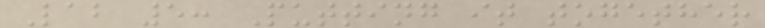Lab 5: Putting it together
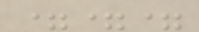===
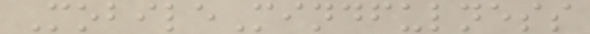MobileMindfulness
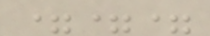===
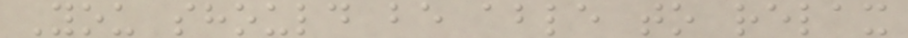You should be able to relax
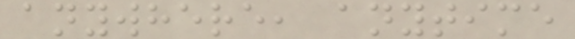anywhere, anytime
